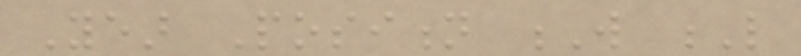Year Position W L
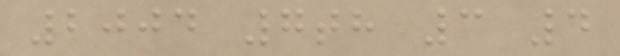2004 7th 3 4
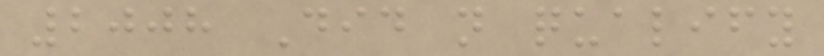2008 Did not qualify
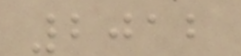2012
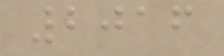2016
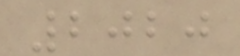2020
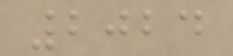2024
